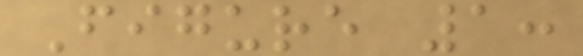Figure 1:
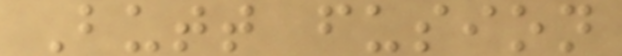Butt fusion
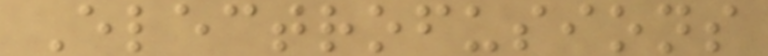Electrofusions
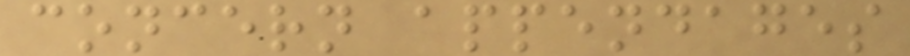concern appendages
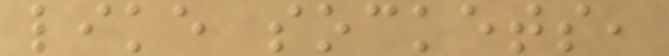like sockets,
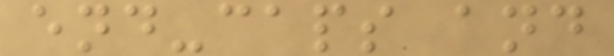end-caps and
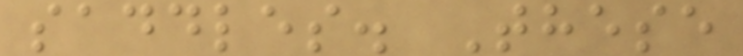saddles. These
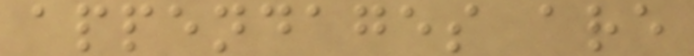appendages are
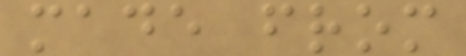made from
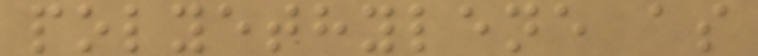polyethylene as
